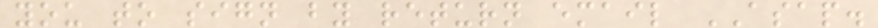you to sign by return email ASAP.
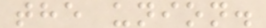the union.
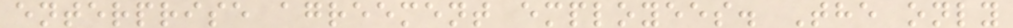enterprise agreement employees. The only
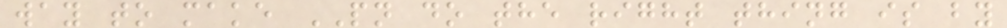way to make PN do the right thing is by
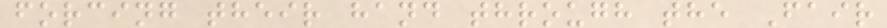forcing their hand through the Fair
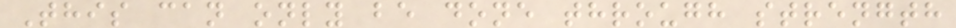This can only be done through strength
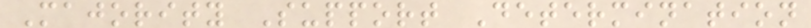Majority Support Determination
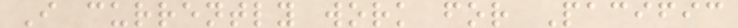I currently work for Pacific
